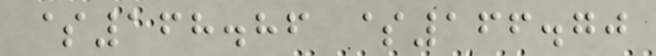$168.86 $166.70
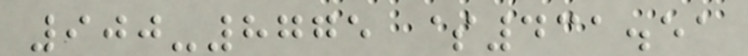900-8775 $431.51
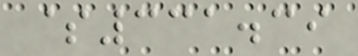$331.39
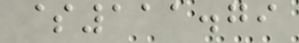$111.79
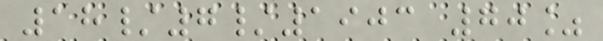18/7/1903 70%
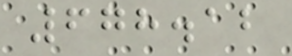678.12
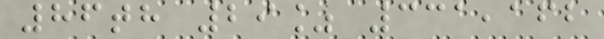86th 29% 331,162
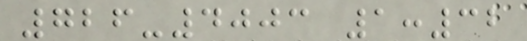726-4003 1:32
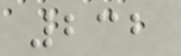232
